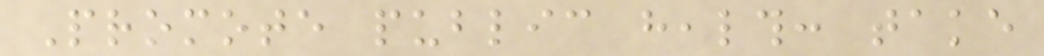Promote public health: take
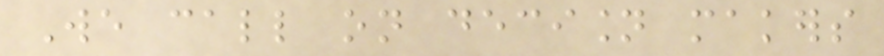We call on decision makers
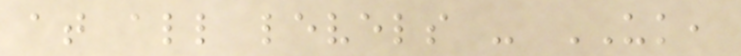at all levels - UK,
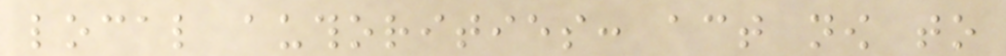local authorities: act now to
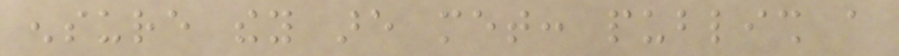ensure they are met: publish a
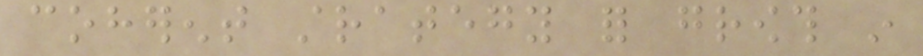coherent strategy for growth in
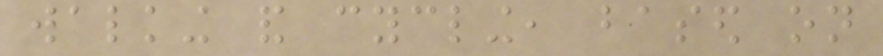walking and cycling, based on
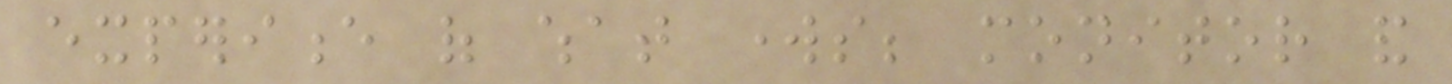experience of what works; monitor and
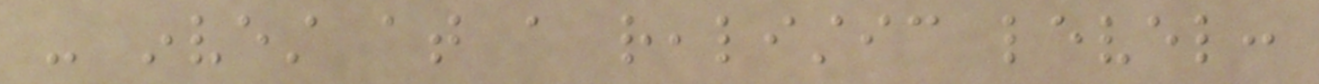- invest at a realistic level:
